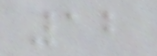12
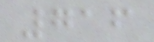716
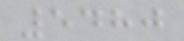5480
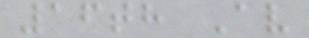16th Av
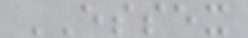ESSEX
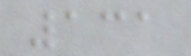131
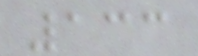133
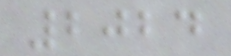2024
